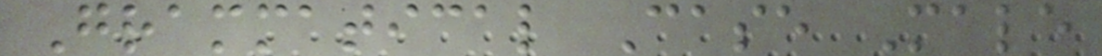Grammatical Case Male
